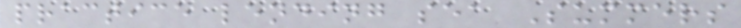practice lending sea Summers
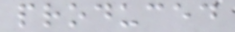produced
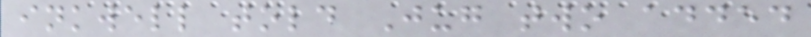inkwell told Jug two added
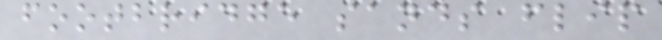footbridge sands flip
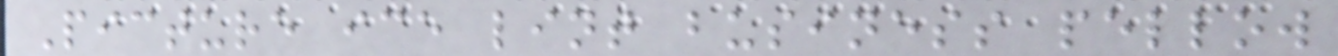Picture ice lint business pellow
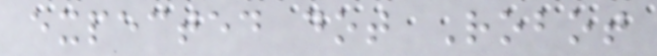expected dot Robot
